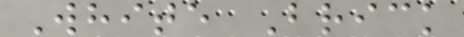White Brick
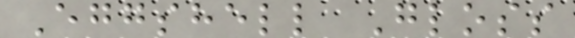Eggshell Gloss
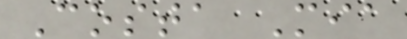Costa Mia
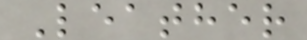Leather
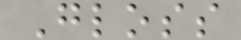Gloss
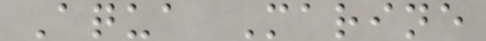Aqua Marine
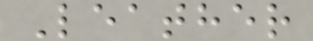Leather
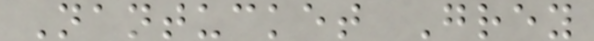Nantucket Grey
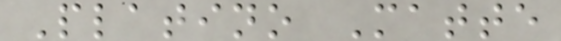Platino Matte
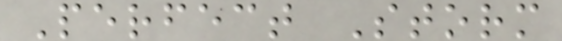Perfect Storm
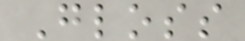Gloss
